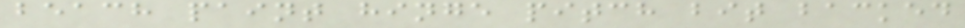beach paint hinge pitch bit backed
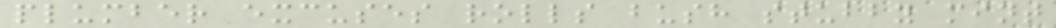plumber excuses rolls bush stubby mint
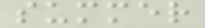summer
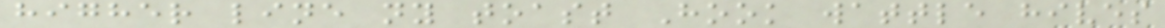higher line ny toast Hook wattle hives
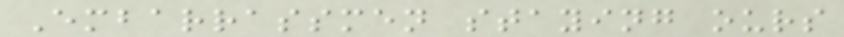Embarrassmen staying ours
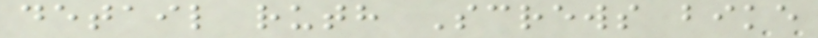detail ruth Screws bike
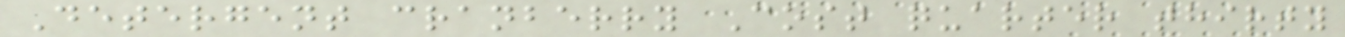Detergent cranberry Cost quarter thirty
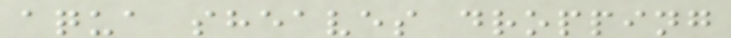aqua sheaves dropping
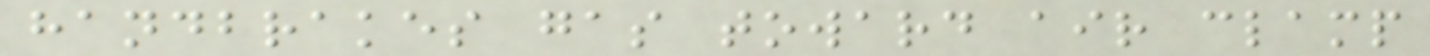handbrakes gas toward air clamp
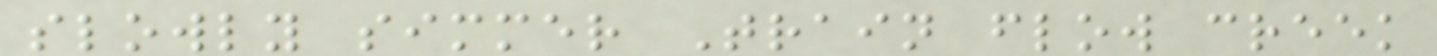slowly simmer Train flow creek
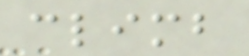climb
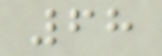68
